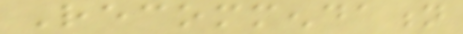Recommendation
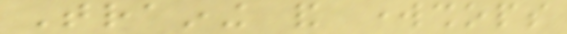Training and workshops
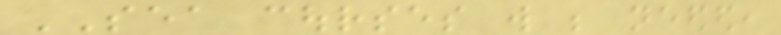SEA courses will be needed,
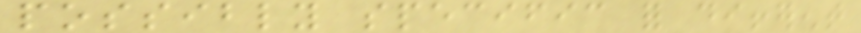possibly specific for different
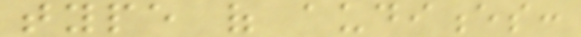type of audiences:
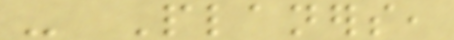- Planers,
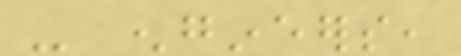- engineers,
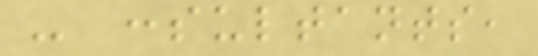- consultants,
